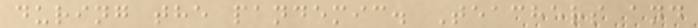during the pandemic. Teachers and
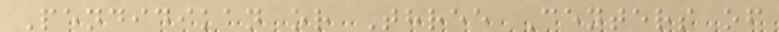Pendidikan or Three Centers of
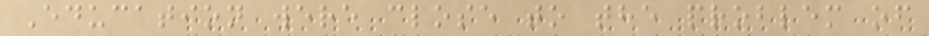Education were close to the problem of
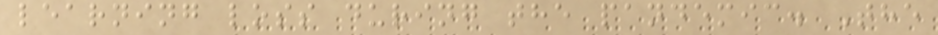learning loss during the pandemic. The
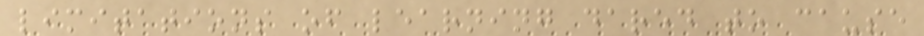limitations of learning dared to cause
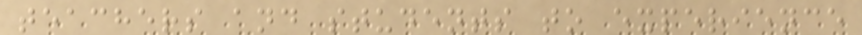teachers and students to experience
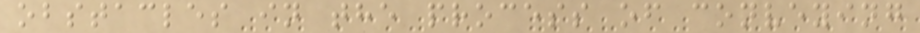obstacles in the process of conveying
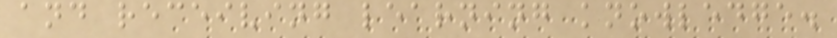and receiving learning knowledge.
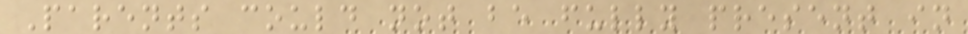Parents could not be fully present in
